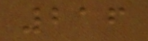216
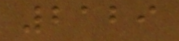2129
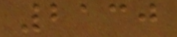2130
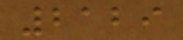2129
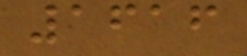1616
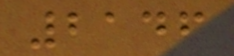2146
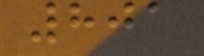801
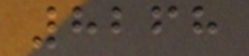8268
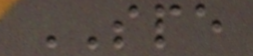SPE
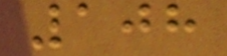108
